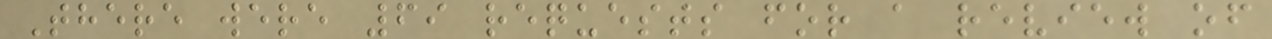There were 69 requests for a review of
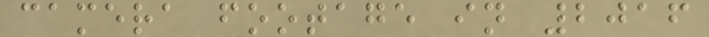camera footage in 2016
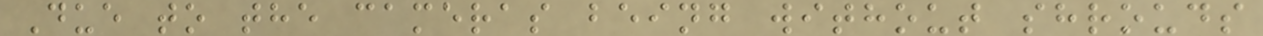Due to the cameras being without shrouds
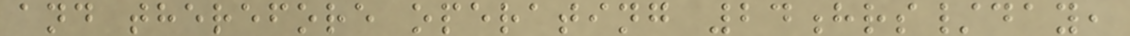and therefore operating 24hrs/day,
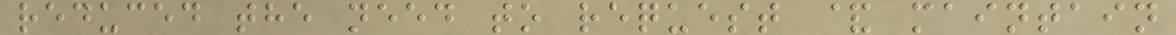reduced the need to request & maintain
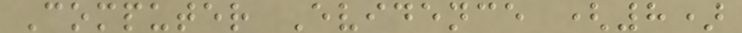Computer Evidence (8)
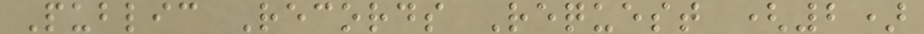Public Records Request (2)
